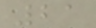21
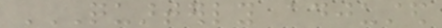QUARTERLY ADJUSTED
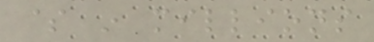$ in millions
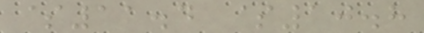$11.4 $10.8
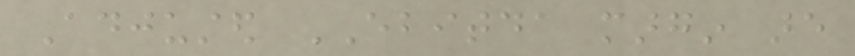Adjusted EBITDA margin are
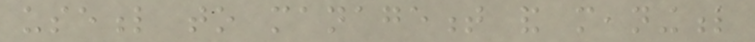useful to management and meaningful
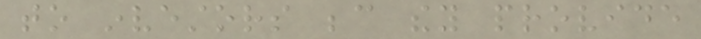to investors because they provide
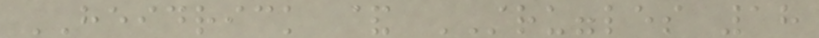HEIDRICK & STRUGGLES 18
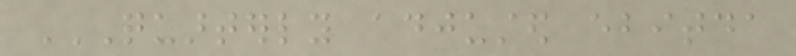QUARTERLY ADJUSTED EBITDA
